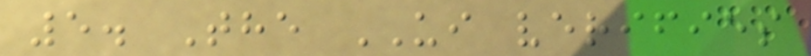5. The UI verifies
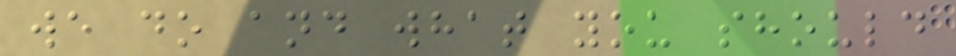we do and what you should
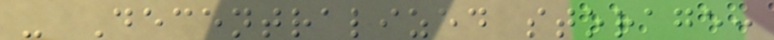- Decentralized storage:
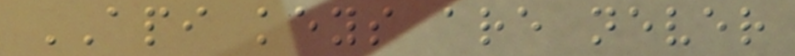API keys are never
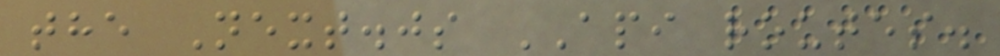the Next.js API routes.
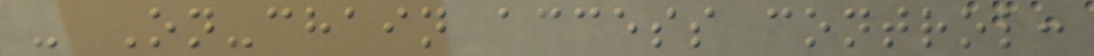- On-chain access control:
